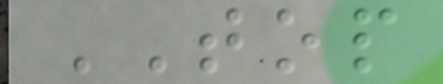TOP
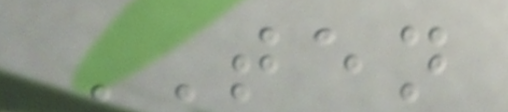TEN
